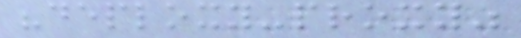"deploxy-proxy"
